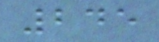245
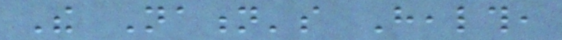The Nation's Health,
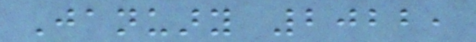January 2022,
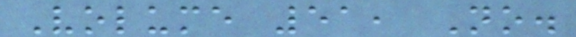Volume 51, No.
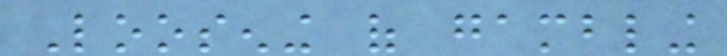Loosening of gambling
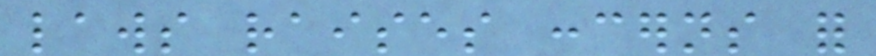laws raises concerns for
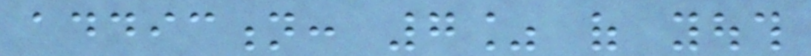addiction: 7% of youth
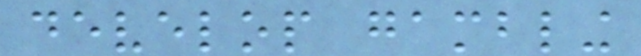develop gambling
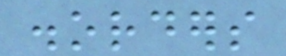disorders
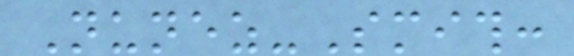Nunez-Smith:
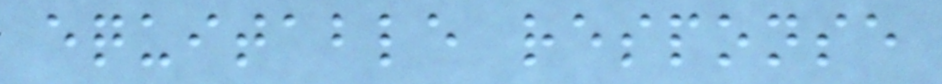equitable response
